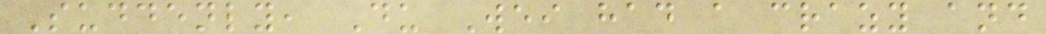Suddenly, Du Wei had a crazy and
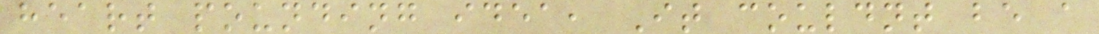heart pounding idea, It couldnt be a
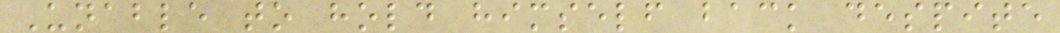Unable to hold himself back despite
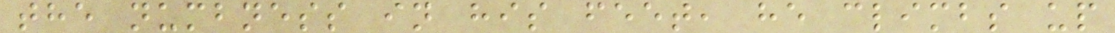the numbness in his feet, he climbs up
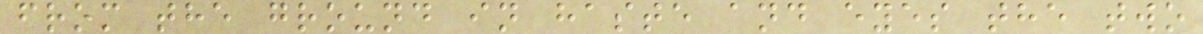from the ground in haste and eyes the two
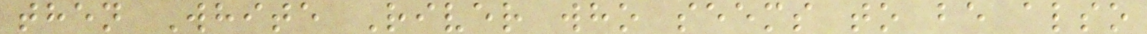then White River who seems to be also
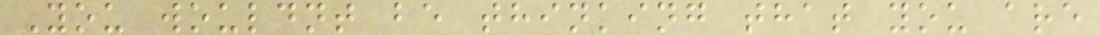You wouldnt be thinking that you are
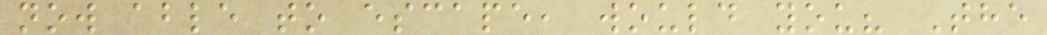now able to escape, would you? The
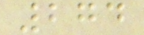274
